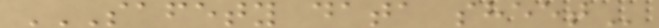SAFETY DATA SHEET
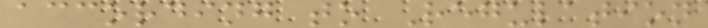according to Regulation
